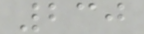230
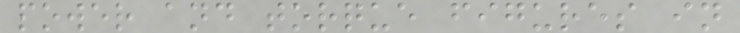power and torque figures in
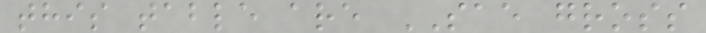this table are SAE gross
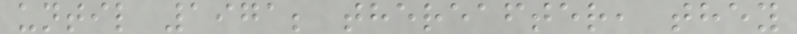until 1971; thereafter, they
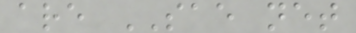are SAE net
